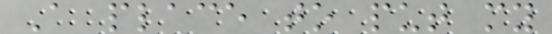A place to put my
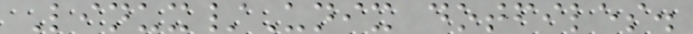Linux/Unix dotfiles.
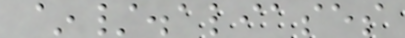~/.aliases
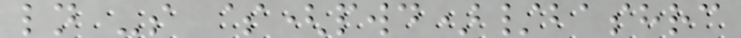ln -s $(pwd)/bashrc
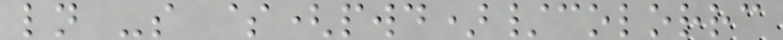ln -s $(pwd)/colorrc
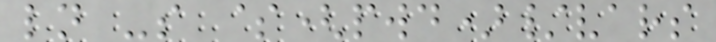ln -s $(pwd)/vars
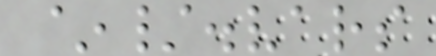~/.vars
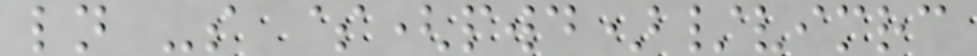ln -s $(pwd)/vimrc
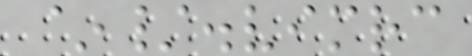~/.vimrc
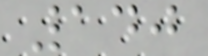140
